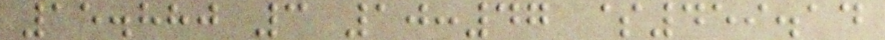15.880 3 10:47 $459.14
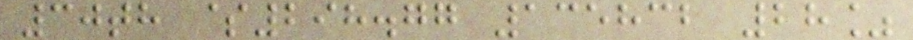30th $298.77 135832 28%
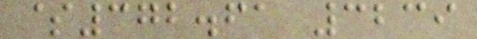$372.61 3239
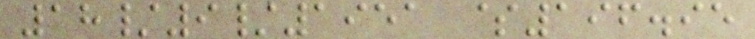18/9/1951 $196.95
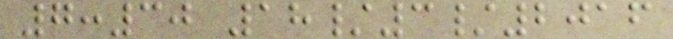7:30 18/3/2016
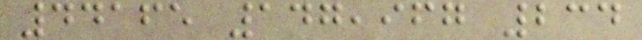44165 147,967 234
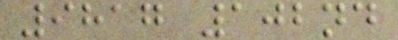9817 102nd
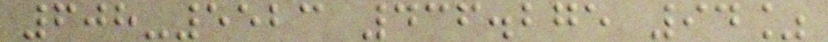608-5523 436.275 94%
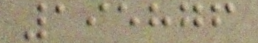195876
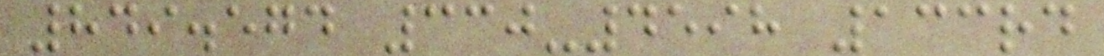849.574 330-4598 133rd
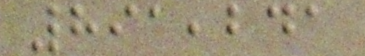891,241
